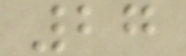27
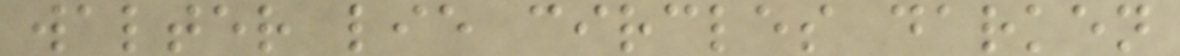walter lie circles darken
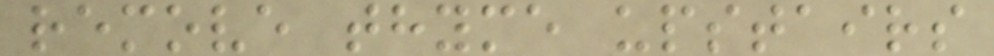remove thyme upstairs
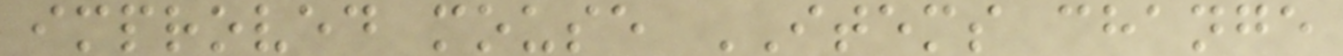improved mouse ITEMS change
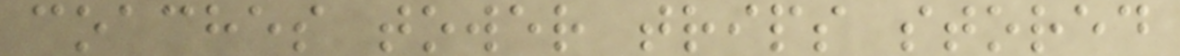coaches tower trips stored
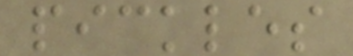pickles
